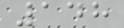148
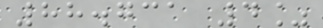88.731 4%
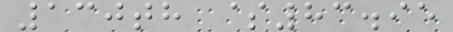130th $83.95
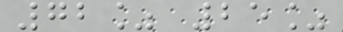72% 25%
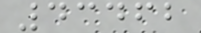43462
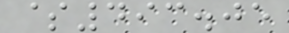$493.05
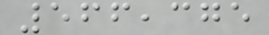566,375
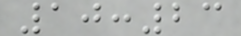10:23
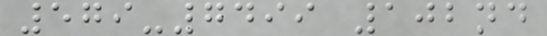579-7499 102nd
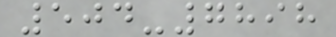504-7898
